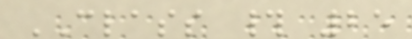CLASS # 25
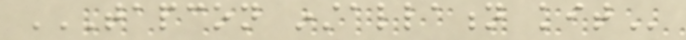TAPCON INSTALLATION KIT
